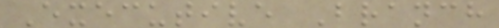Executive Branch
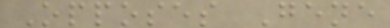Opposes Gene
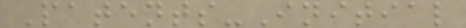Patents-Initial
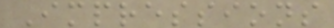Impressions
